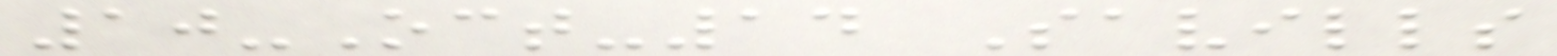10-Oct-14 Savills
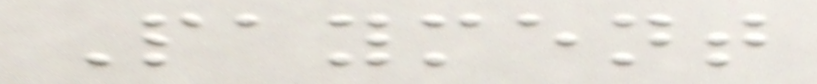Payment
